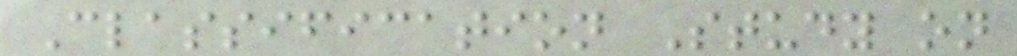Classification Study on
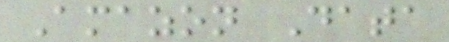Amazon Data
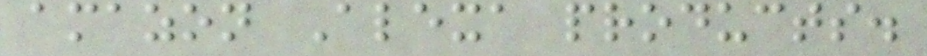amazon Alexa products.
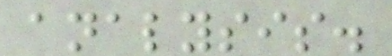analysis.
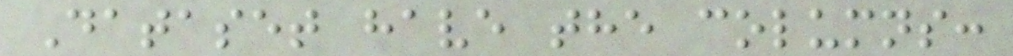Dataset have the columns:
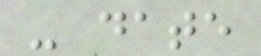- date
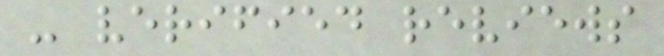- verified reviews
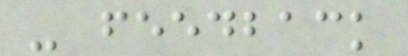- feedback
